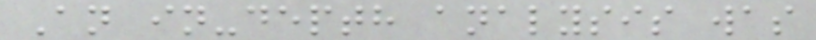An in-depth analysis was
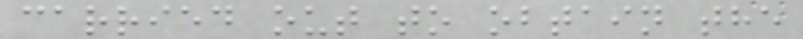carried out to obtain the
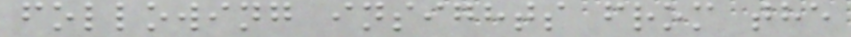following insights from the
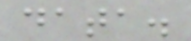data.
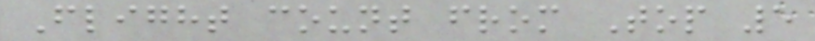Flight count from Top 5
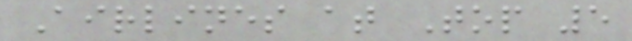Airlines at Top 5
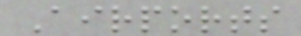Airports
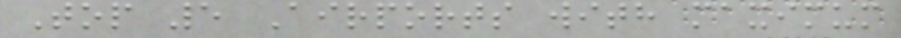Top 5 Airports with maximum
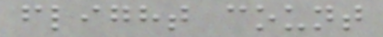flight count
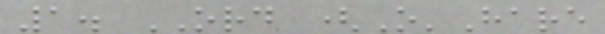1. ORD (O'Hare
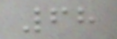68
